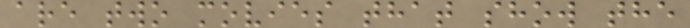are two movies that show the
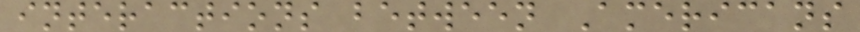interactions between Americans
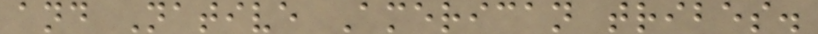and Native American tribes.
